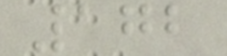172
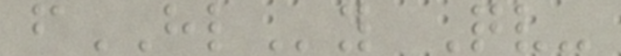fHLy Qv-
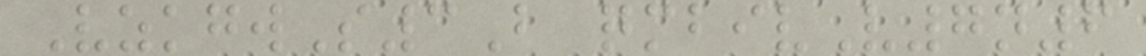VzkgwS3B qmbivV7n6
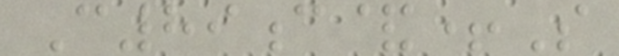C89c&+S
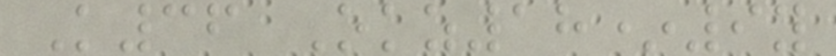K36 Okz18*9y
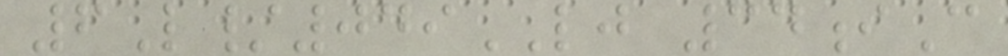6L/049LJ 34iC
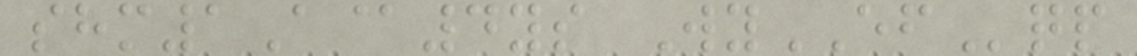shm1A@4ys WyEFqp
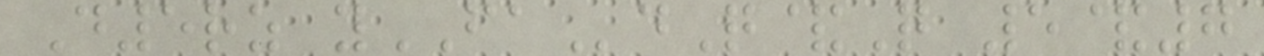D5rz yFAdQ&Q 5&7
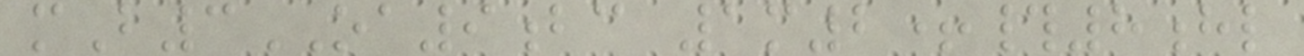mB3OA9bc 1m2+#8hl
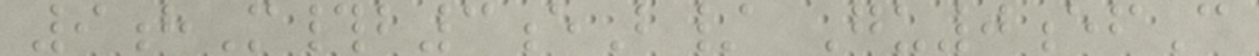9hM#b3eB/ Gu0efC
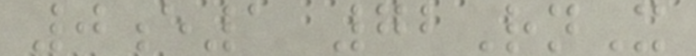0e1 72RnX
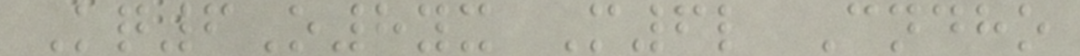Kq6O8yx M6l Cndho
